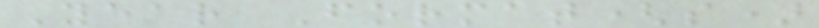Year Format(s)
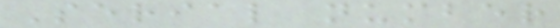Serial number
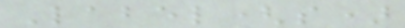Label(s)
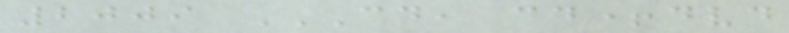2009 CD, CD+DVD
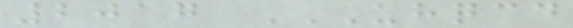2017 UHQCD
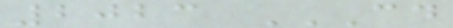2023 CD
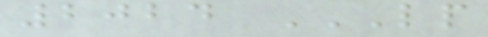2024 LP
